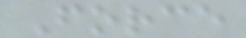Force
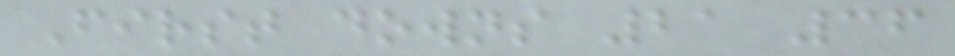First downs 21 36
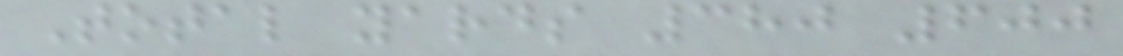Total yards 380 600
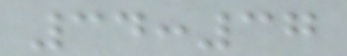34:37
